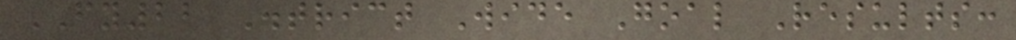FY22 District Wide Goal Results:
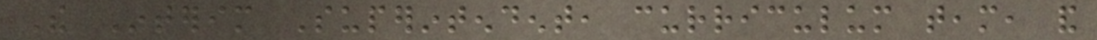The Interim Superintendent, curriculum team, and
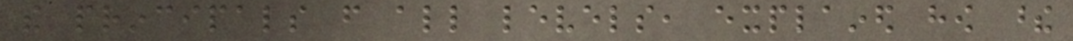the principals from all levels, explained how these
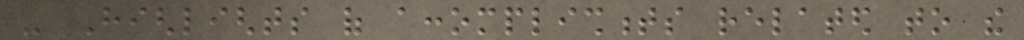- Highlights of accomplishments related to the
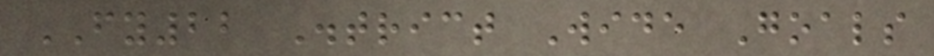FY22 District Wide Goals
